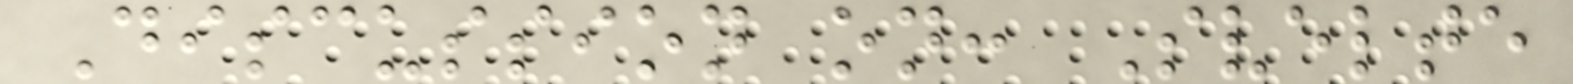Discussion on: Svelte
